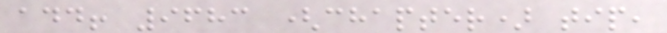add! 9683 (chapter) tip,
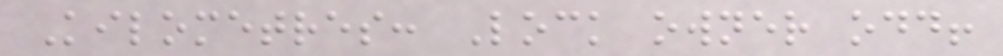Kilometres: Lock owner odd!
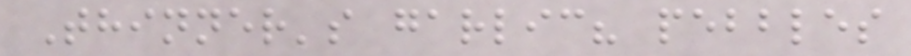Thinner's garlic? pebbles
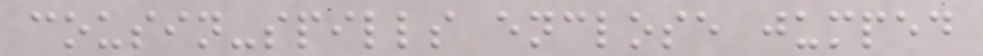cousin-spills enclose jumped
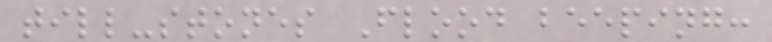till-stones Flood beeping:
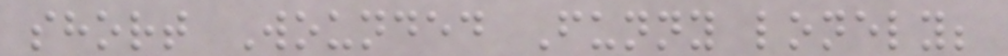short Wounded Funny lonely;
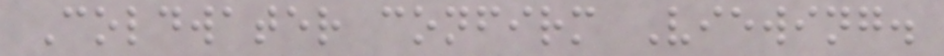Coldwater confirm Viewing.
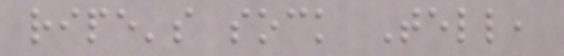ripe's sock Tell,
